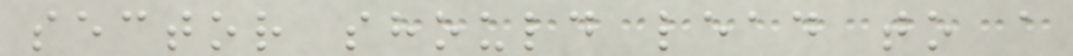sector should lead to a
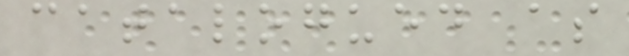catalogued as
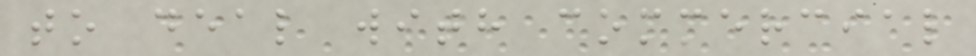to deal with commercial
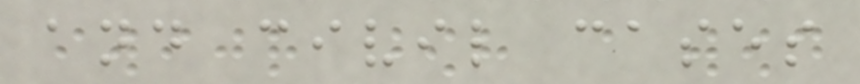and civil cases
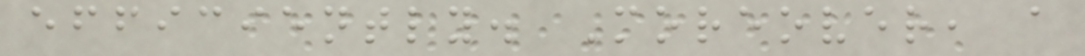efficiently. Moreover, a
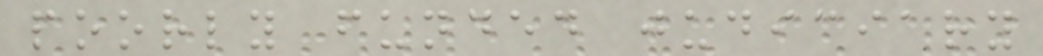poorly funded judiciary
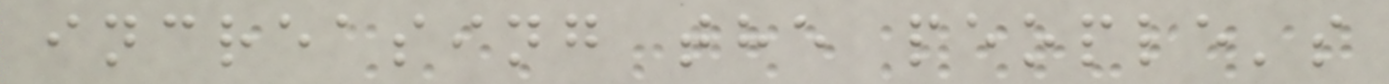increasing the people's
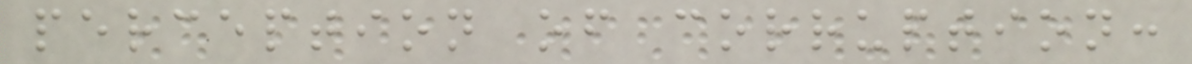perception of corruption:
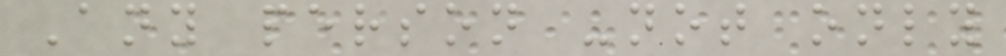Any person -not only
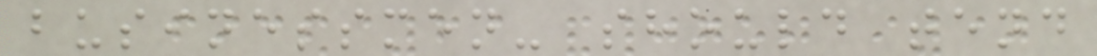businessmen- should tend
